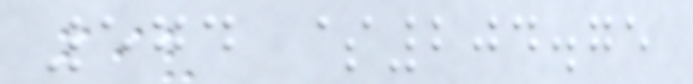574 $204.75
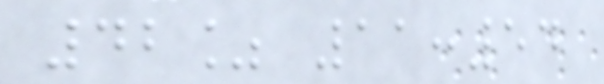42% 11:54
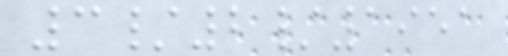3/2/1951
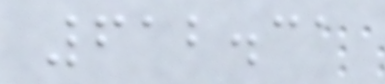612.31
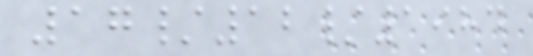17/12/1984
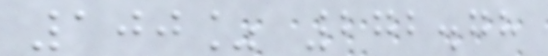100% 272.78
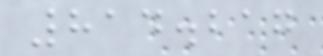814.217
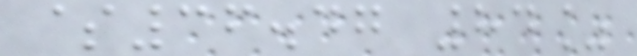$36.47 84%
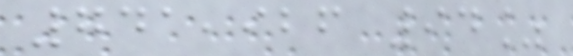741,926 94%
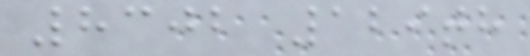8302 129th
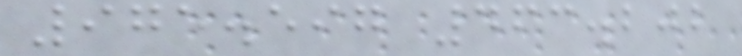975.597 463.202
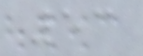53
